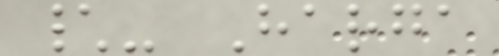\- Harga
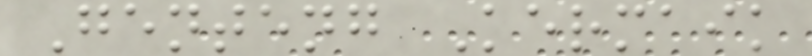Genteng Kermaik
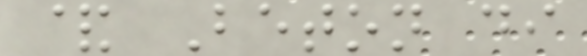& Beton di
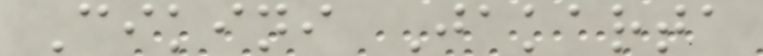Cikini Jakarta
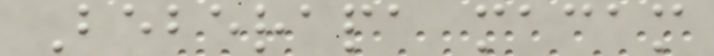Beberapa macam
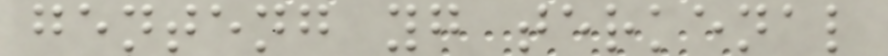genteng yg terkenal
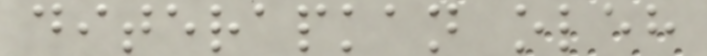diterapkan oleh
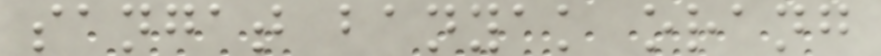sangat banyak orang
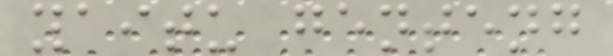yaitu genteng
